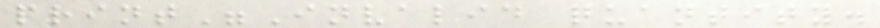print"Invalid quantity.
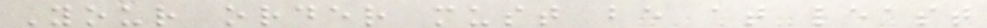Your order must be at least
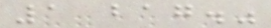1 bag."
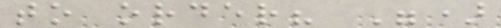to order? ")
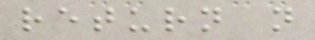return n
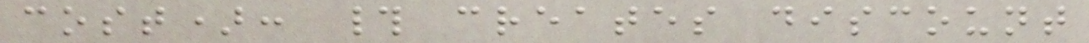cost): # creates discount
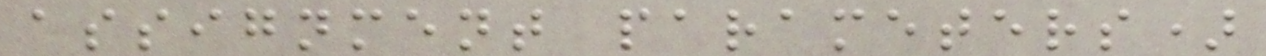assignment parameters)
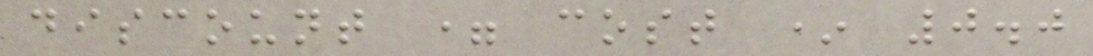discount = cost * 0.0
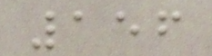156
